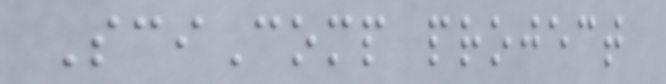SciComp project
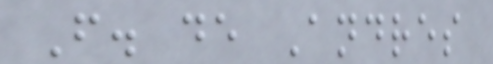F. de Andres
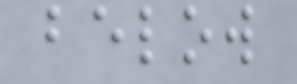below
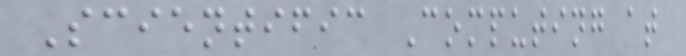Scientific Computing at
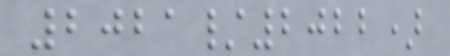2021/2022)
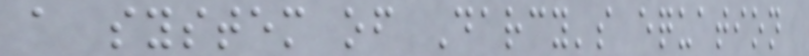a system of Darcy's equation
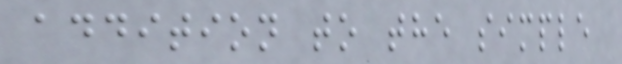addition to the simple
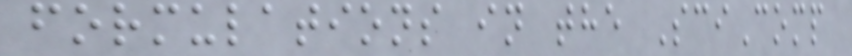formulations in the SciComp
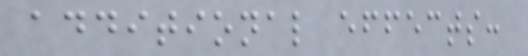additional effects:
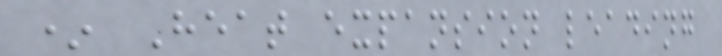* Heat expansion leading
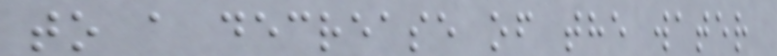to a decrease of the water
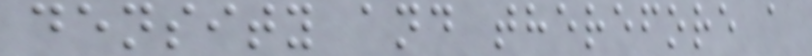density and therefore a
